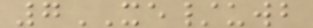7XE/uwb
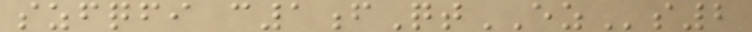szfqfi c1fQtEZs2
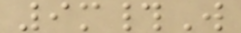9m#W
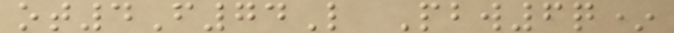ot4F74L Pbw6q*
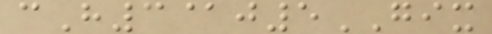cH3@j5GIX
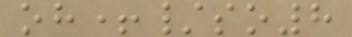oh+/so8
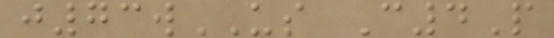j73wUS C4P
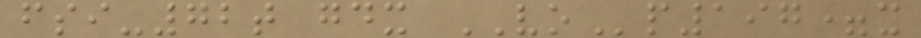fsi-72t gdx VOp197=x
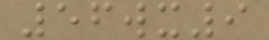56wx9
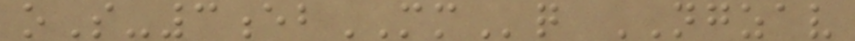oS-3ebMMq NGZAV
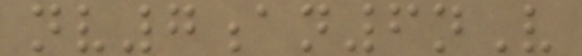nv7an6nV
